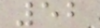52
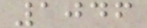1046
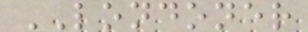LONDONER
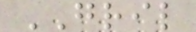GRIL
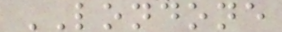LONDONE
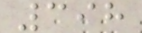398
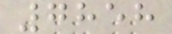7858
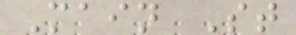Main St
